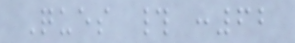Ques # :62
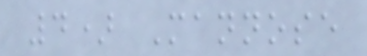4) Mannose
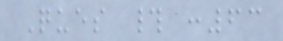Ques # :63
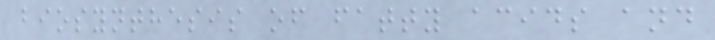biosynthesis of fatty acids and
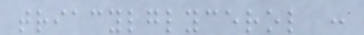triacylglycerol :
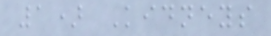1) Kidneys
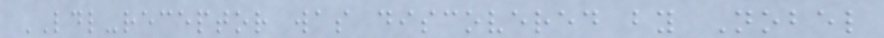LDL-receptor was discovered by Nobel
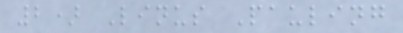2) Linus Pauling
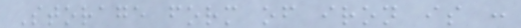Storage form of iron is :
